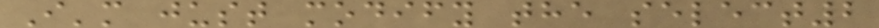I'm just modify the select2
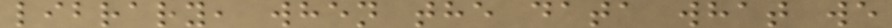library, when the data what we
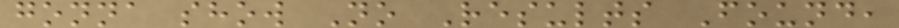gonna show No Results Found,
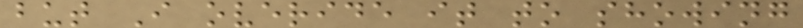but I overide it to showing
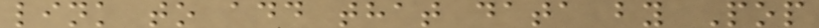link to add that data by Pop
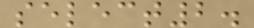select2.
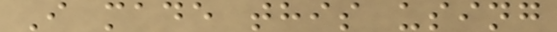I made this using
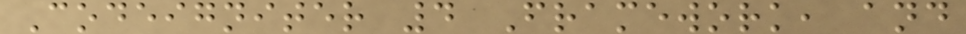Codeigniter 4 Framework, and
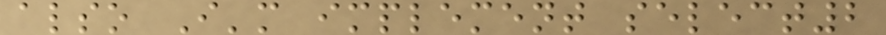also I'm implement select2
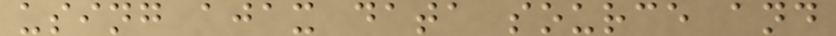using ajax data source and
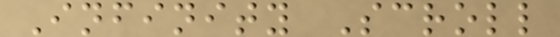Infinity Scroll
